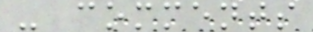- comments
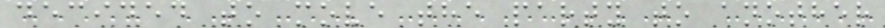decided to move the party to another
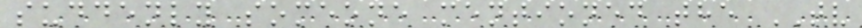suddenly someone mentioned the TV
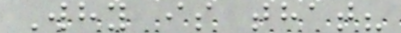Why is that?
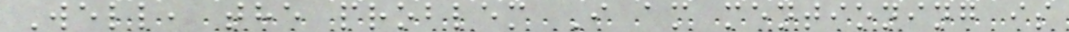Well, the problem I am mentioning is
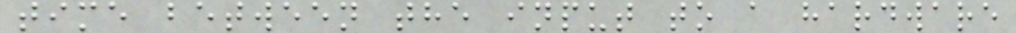time between the input to a hardware
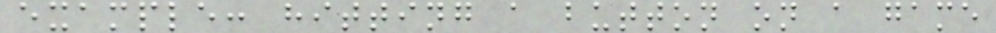example: hitting a button on a game
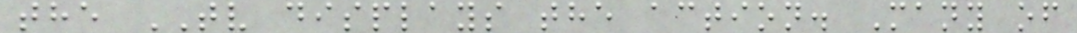the TV displays the action. Many of
